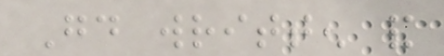Good written and
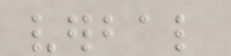verbal
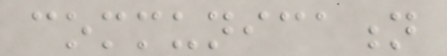communication
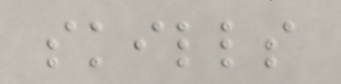skills
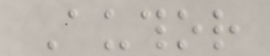Author
